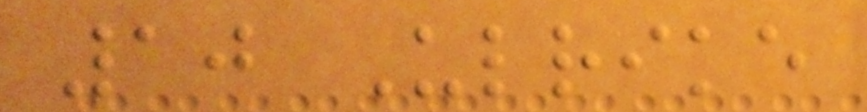10 Ulrike
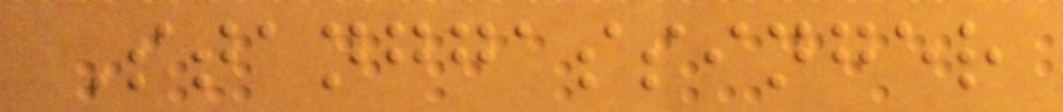Stanggassinger
